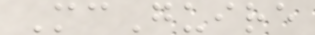McGuire
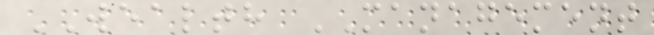WEALTH MANAGEMENT
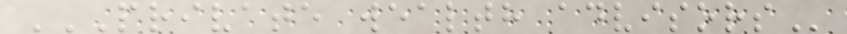PRIVATE WEALTH ADVISORS
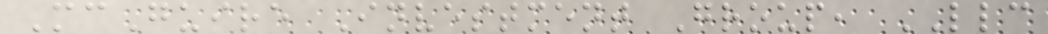McGuire Investment Group, LLC
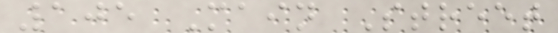105 Main Street
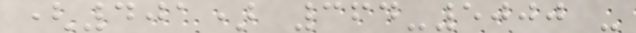(401) 364-5000 -
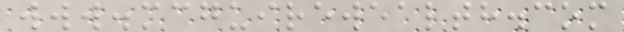www.mcguirewealth.com
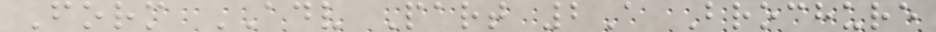Form ADV Part 2A Brochure
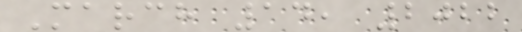March 14, 2022
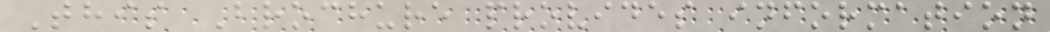This Brochure provides information
